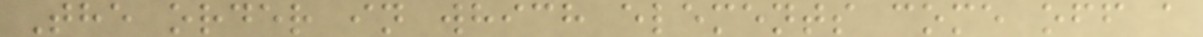The order in which elements come off a
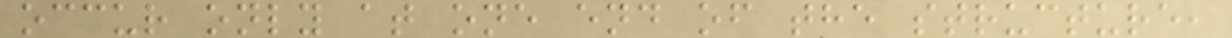occur only at one end of the structure,
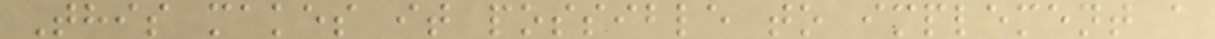This makes it possible to implement a
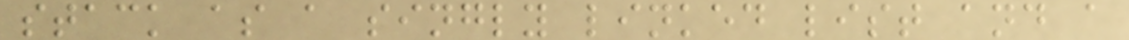stack as a singly linked list and a
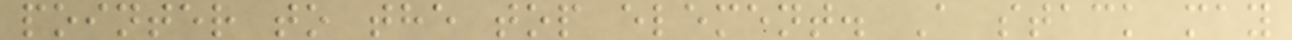pointer to the top element. A stack may
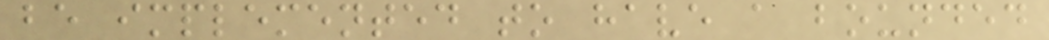be implemented to have a bounded
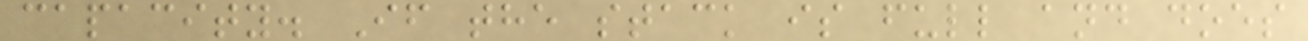capacity. If the stack is full and does
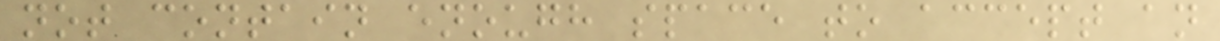not contain enough space to accept an
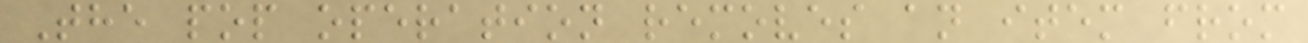The pop operation removes an item from
